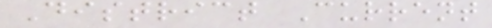District Current
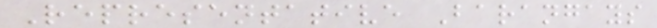Representative Barangays
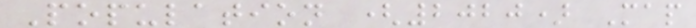Population (2020) Map
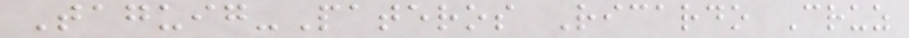Taguig-Pateros Ricardo Cruz
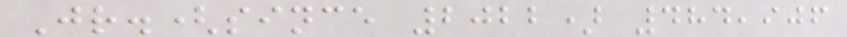Jr.(since 2022) 484,906
